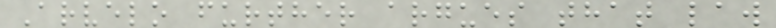Arvelo further argues that law
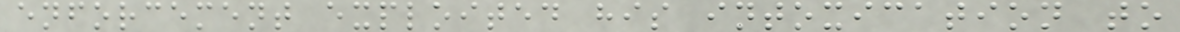enforcement exploited his intoxication to
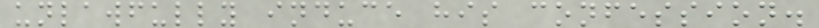unlawfully induce his confession.
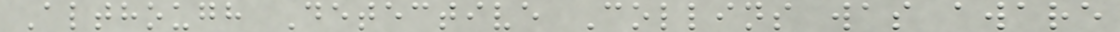Although Detective Collins was aware
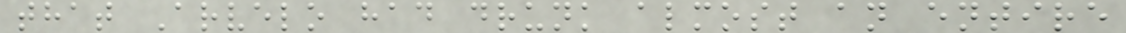that Arvelo had drunk almost an entire
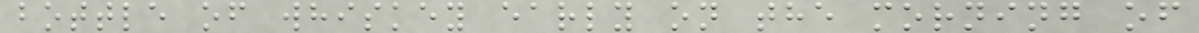bottle of whiskey early on the morning of
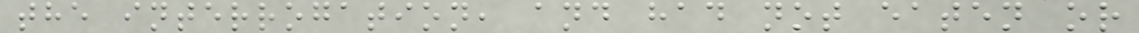the interrogation, and had not eaten or
